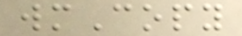wmCopy
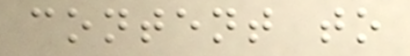content to
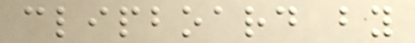clipboard by
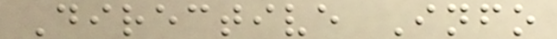Directive Info
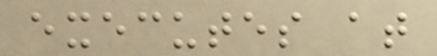executes at
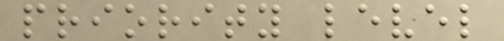priority level
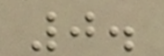0.
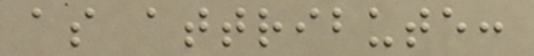as attribute:
